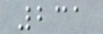231
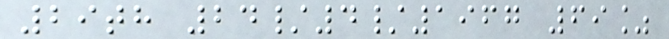29th 24/4/1967 69%
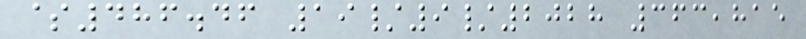$486.46 19/9/2028 363,815
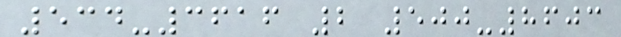534-3616 2 500-8603
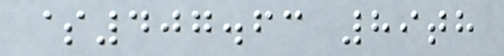$407.63 89th
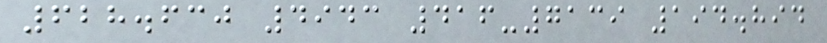628.630 4943 416-7139 194.894
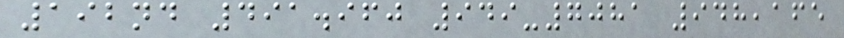192nd 491.960 949-7081 948,165
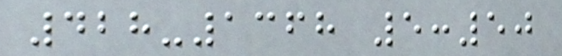428-1368 5:50
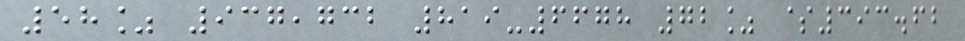58% 937,732 819-6678 72% $393.62
